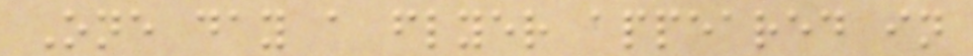One day a flyer appeared in
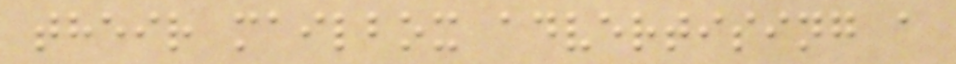their mailbox advertising a
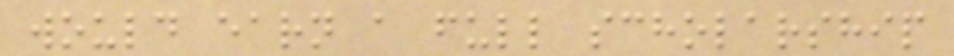would earn a full scholarship
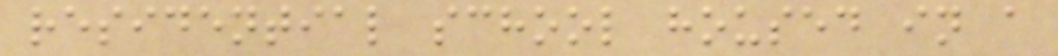residential school housed in a
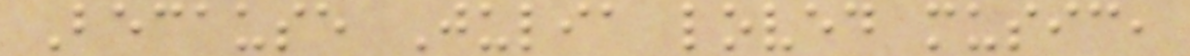Because Julia loved music,
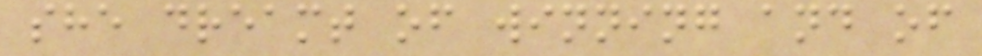she dreamt of winning and of
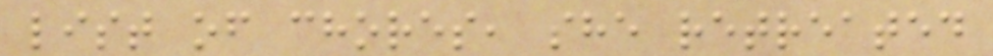list of chores, she retreated
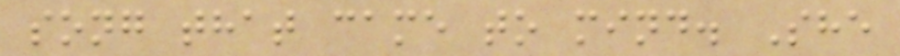song that came to mind. She
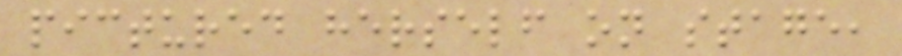pictured herself on stage,
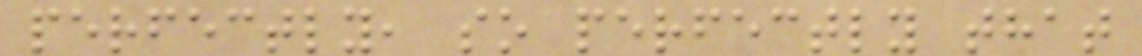perfectly, so perfectly that
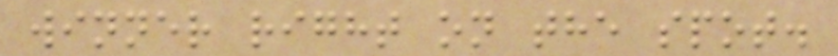winner right on the spot.
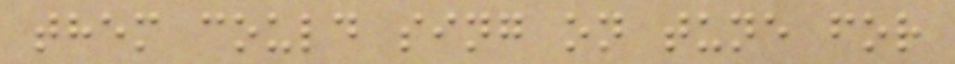them could sing on tune for
